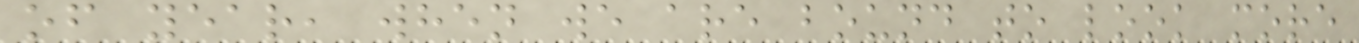of year, when we are bound to look more
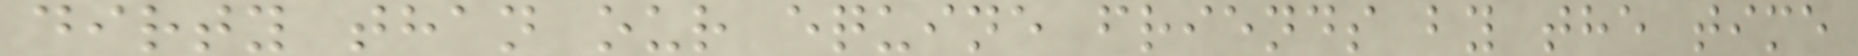dirty than our equine friends by the time
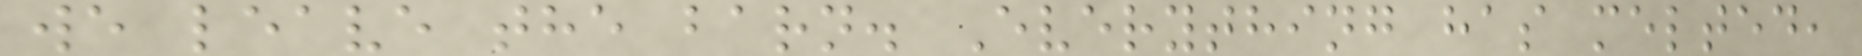we leave the barn. Everything has melted,
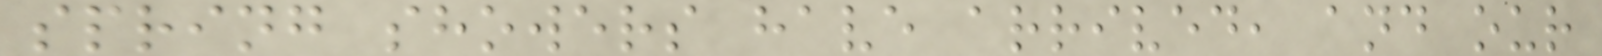spring showers have arrived, and our
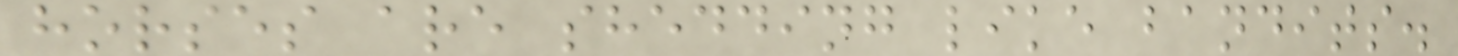horses are shedding like bandits.
